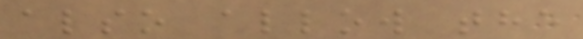also allow the
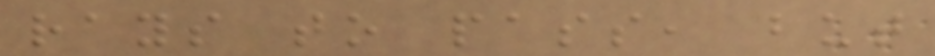rays to pass, but
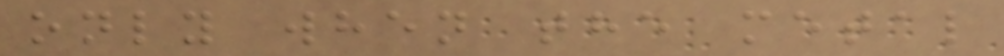only when the metal
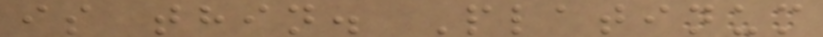is thin. Platinum
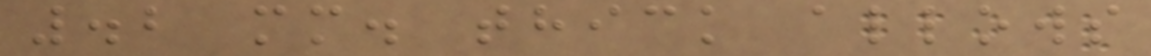.2 mm. thick allows
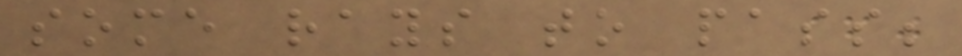some rays to pass;
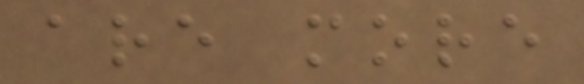are more
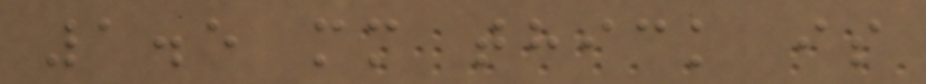1.5 mm thick is
